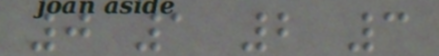0 1 2 3
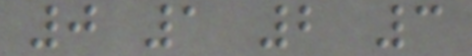0 1 2 3
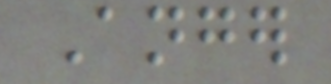Anger
